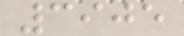3905
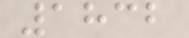1832
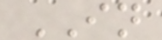IN
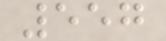557
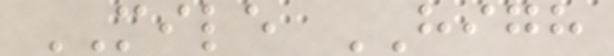MILE HIGH
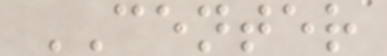CENTER
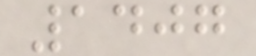1407
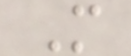M
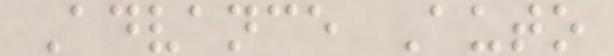Advance Auto
